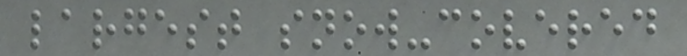largest snow-covered
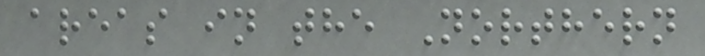areas in the Northern
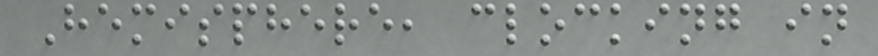Hemisphere, clocking in
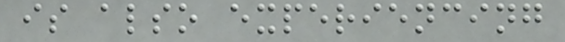is also experiencing
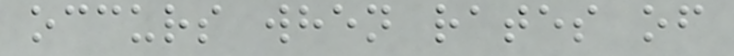occurs when rates of
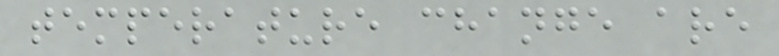temperature change are
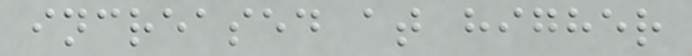increased at higher
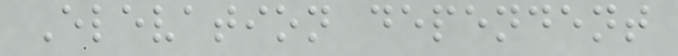Elevation dependent
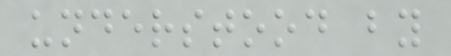understood by
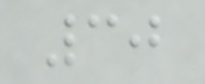30
